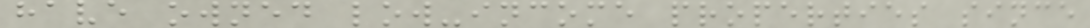have owned low-income properties since
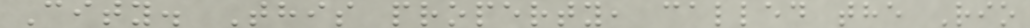City. This property, called the Rio
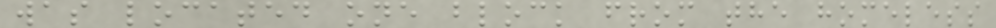was located one block from the homeless
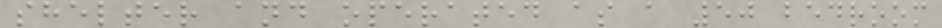shelter and operated as a 50 bedroom
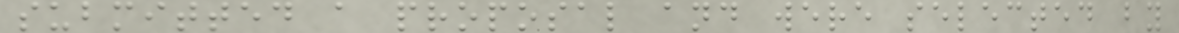submitted a proposal and were selected by
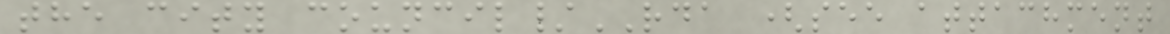the city council/RDA (see attachment
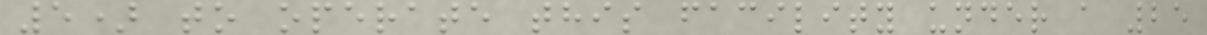5) to operate this facility under a 25
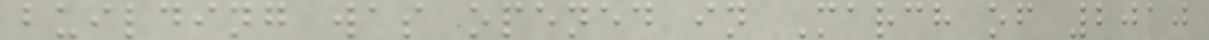building was opened in March of 2010
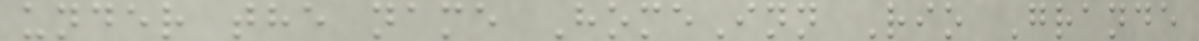under the name HomeInn Rio Grande
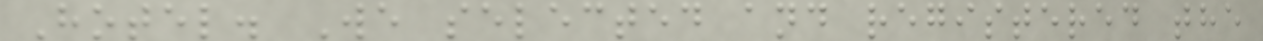Hotel. We selected and registered the
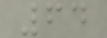64
